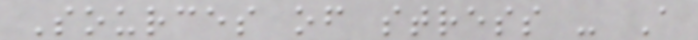Sources of stress - A
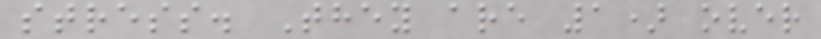stress. They are 1) over
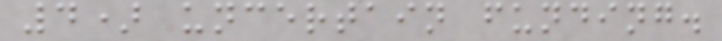4) uncertain funding.
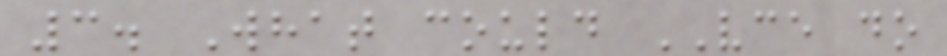3. What could VCE do
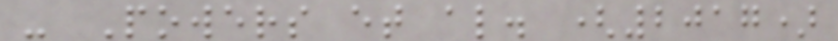- Powers et al. (2017)
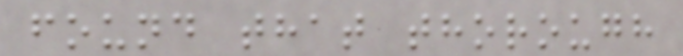found that thorough
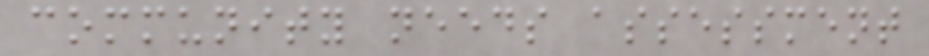community needs assessment
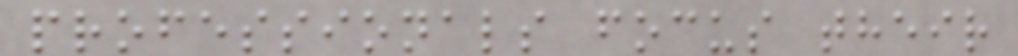professionals focus their
